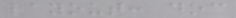layout: doc
